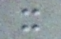x
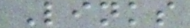Links
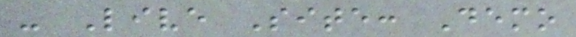- Live Site: Demo
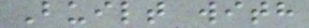Built with
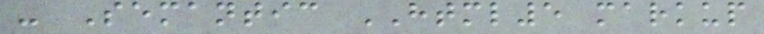- Semantic HTML5 markup
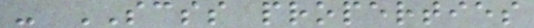- SCSS properties
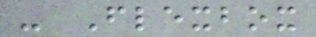- Flexbox
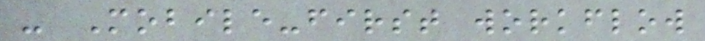- Mobile-first workflow
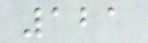121
